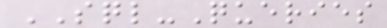SQL-Queries
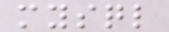mysql
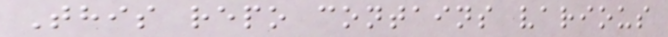This repo contains various
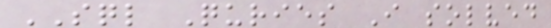SQL Quries I solved
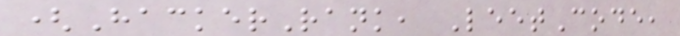(HackerRank, LeetCode,
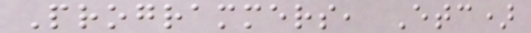Programmers, Etc)
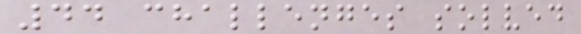44 challenges solved
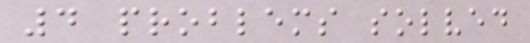4 problems solved
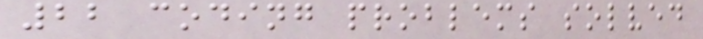22 coding problems solved
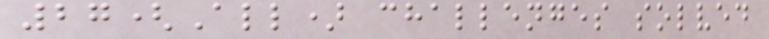27(All) challenges solved
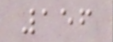156
